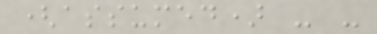(assumed) - -
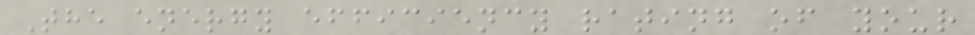The energy efficiency rating of your
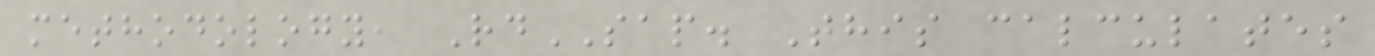methodology, RdSAP. This calculates
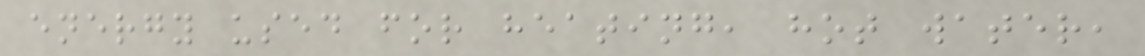energy used for heating, hot water,
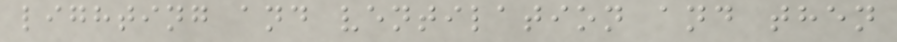lighting and ventilation and then
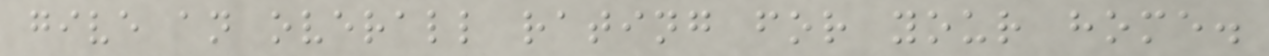give an overall rating for your home.
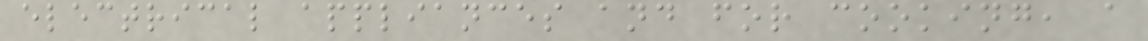electrical appliances and for cooking, a
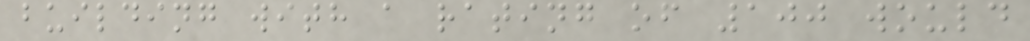building with a rating of 100 would
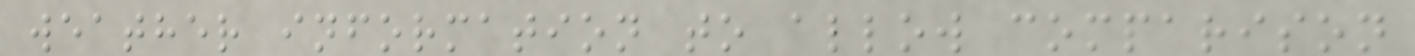weather information to allow comparison
